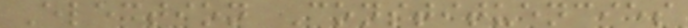Election Constituencies
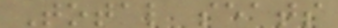Total seats
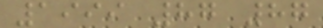1999 87 87
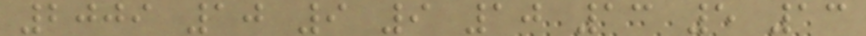2009 10 9 9 10 13 5 13
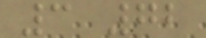3 72
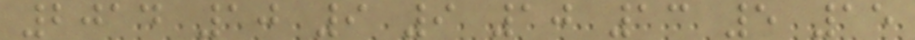2014 10 9 9 10 13 5 15
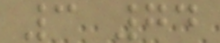3 74
